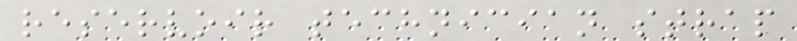reservoir technician strap
